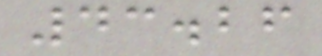43.26
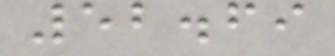52.69
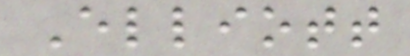Elliott
